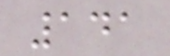141
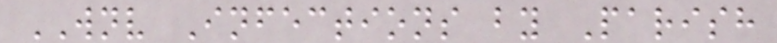WNV Infections by Parish
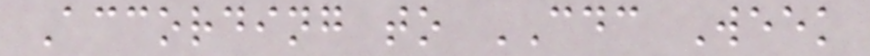According to CDC Week
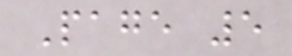Page 5
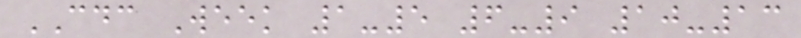CDC Week 1-5 6-9 10-13
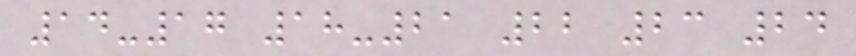14-17 18-21 22 23 24
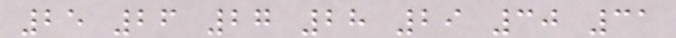25 26 27 28 29 30 31
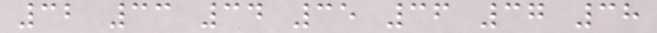32 33 34 35 36 37 38
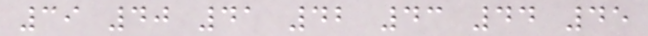39 40 41 42 43 44 45
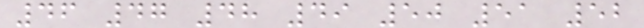46 47 48 49 50 51 52
